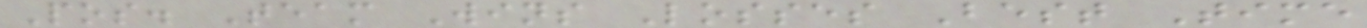Pos. Team Wins Losses Best Time
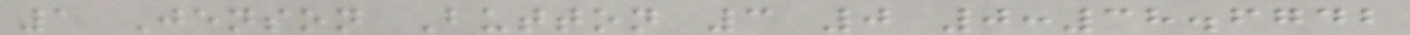1 Jenson Button 3 0 0:38.6742
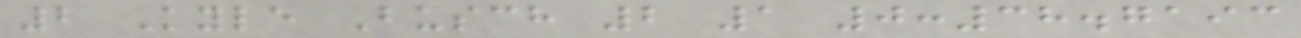2 Kyle Busch 2 1 0:38.7193
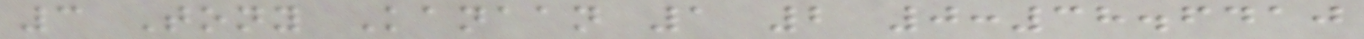3 Tony Kanaan 1 2 0:38.6410
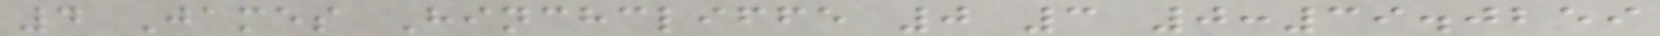4 James Hinchcliffe 0 3 0:39.0259
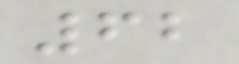62
